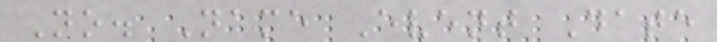No. Name Event Date
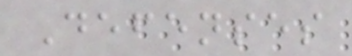Defenses
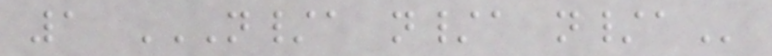1 N/A N/A N/A
